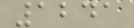1241
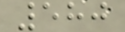580
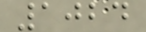1024
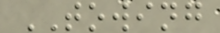TOWING
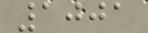1001
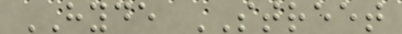HYDE STREET
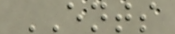ENTS
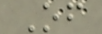Of
